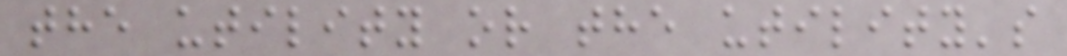the utility or the utility's
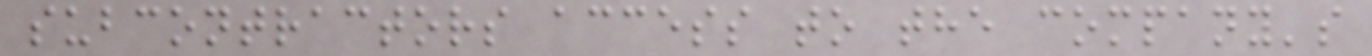subcontractors access to the company's
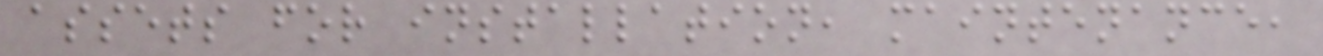assets for installation, maintenance,
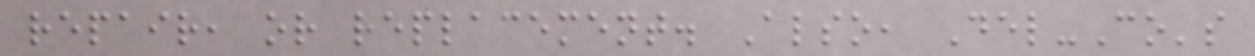repair, or replacement. Also, Del-Co's
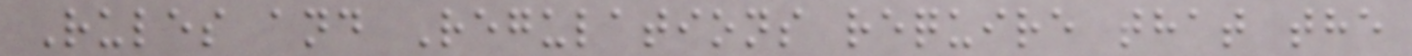Rules and Regulations require that the
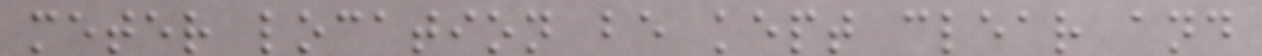meter location be kept clear and
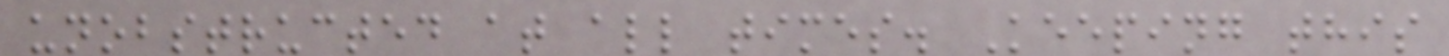unobstructed at all times. Keeping this
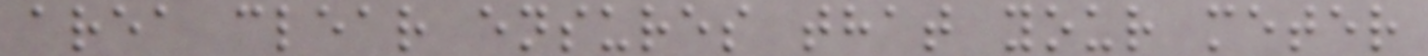area clear ensures that your meter
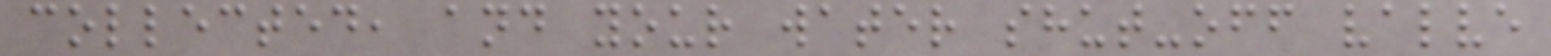collected, and your water shut-off valve
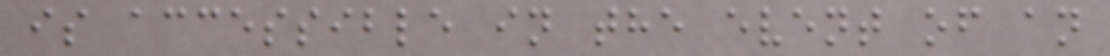is accessible in the event of an
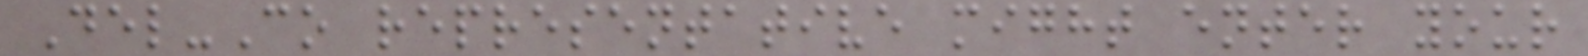Del-Co representative might enter your
